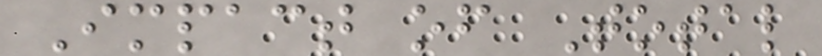Impact of Total
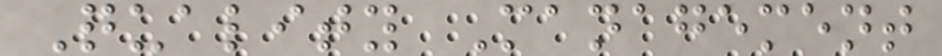Quality Management
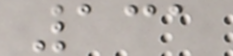131
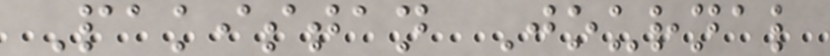Pakistan Journal
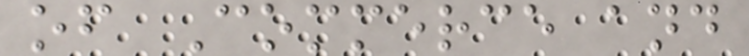of Commerce and
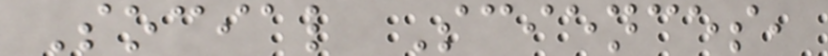Social Sciences,
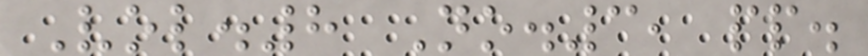Vol.8 No.3, pp.
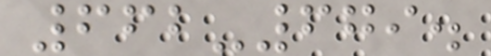662-679.
